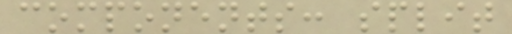components: split
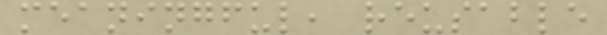meaningful, reusable
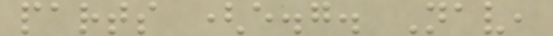parts (e.g. Nav,
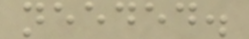needed.
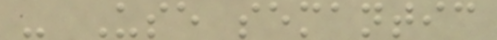- Use semantic
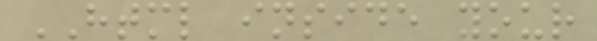HTML inside your
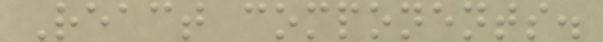React components.
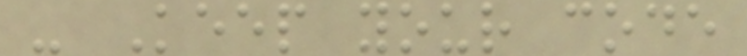- Keep your code
